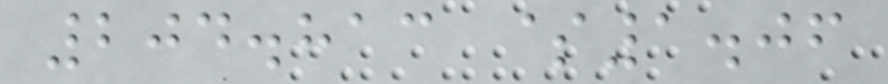204.813 $1.06
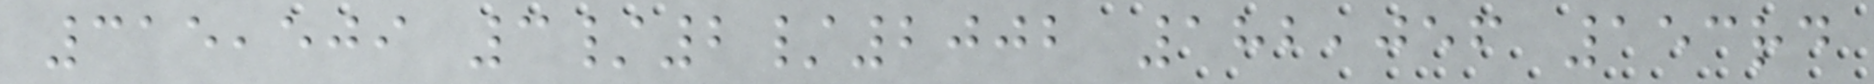315,509 3/2/2002 182,056 153rd
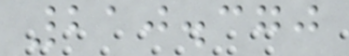210.370
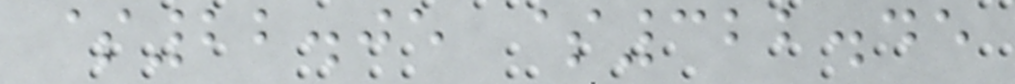$22.05 $322.45
